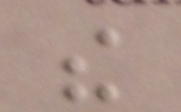the
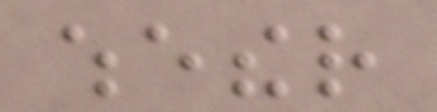whether
